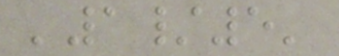'1/5'
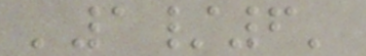'1/6'
